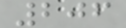206
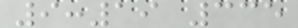9:19 335
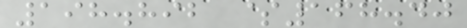198.892 $168.40
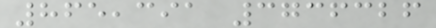865,391 3736326
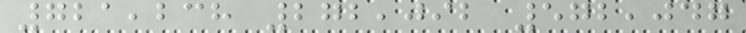721,238 272,092 572,047
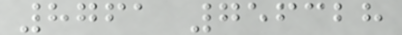8761 756328
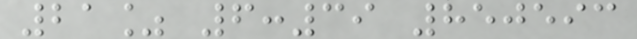21% 6:39 850593
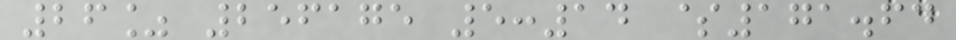26% 256175 5:14 $171.64
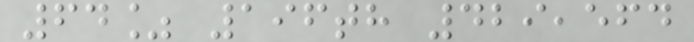64% 196th 429,564
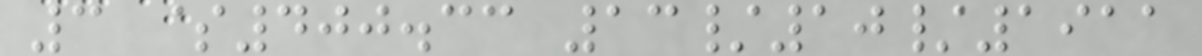3 $400.33 13/10/1911
